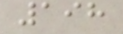198
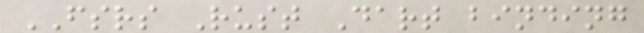FSRS Rust Dart binding
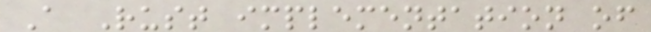A Rust implementation of
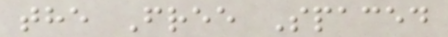the Free Spaced
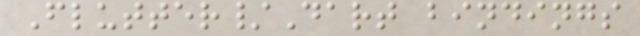Flutter/Dart bindings
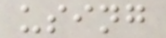using
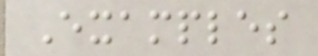Examples
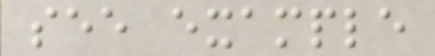see example
